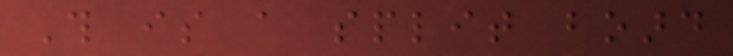This is a split board
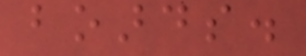boards.
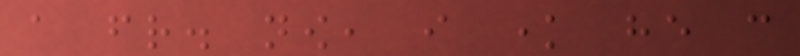a friend. now, i know he can
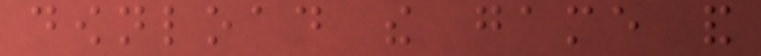download the game and
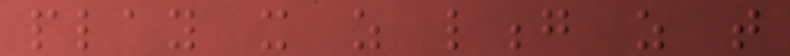play it as long as that
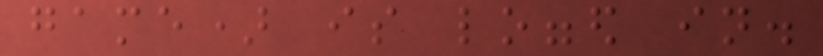game) is logged in.
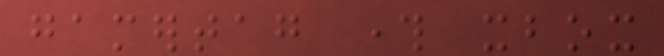gamertag through xbox
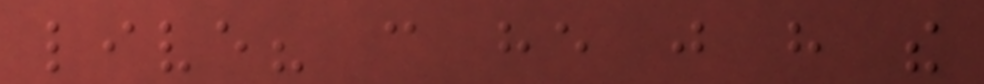live? can he just have the
